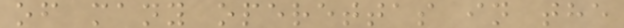of many operettas in the
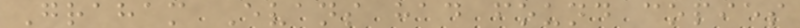Graham Evans had found copies
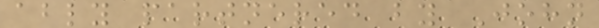ably partnered by John
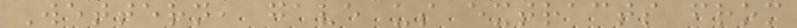Wettern, gave us extracts from
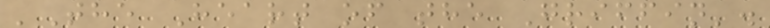'The Heart of the Griffin'.
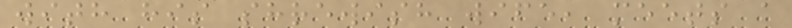with his shrewish wife, meets a
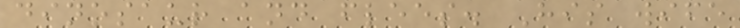dinosaur and flees. His wife
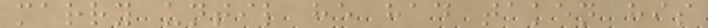marry until he had taken his
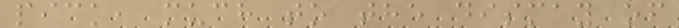pick, much to the dismay of
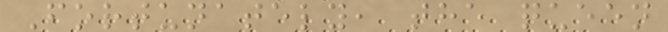Fortunately, the queen
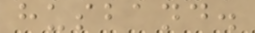husband.
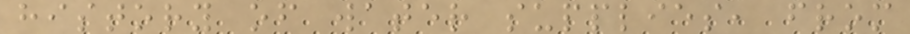history of water supplies, from
